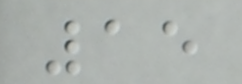15
